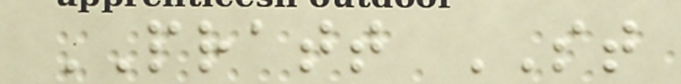PRATT ST
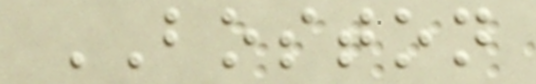BOSTON
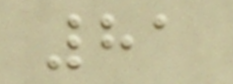81
